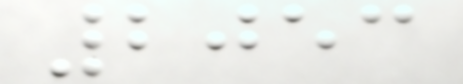2053
